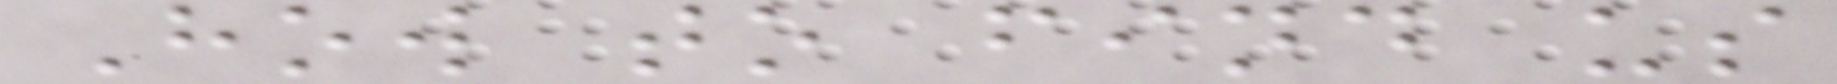How to find us
